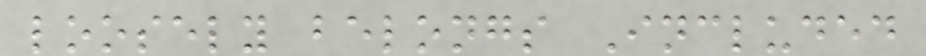loosely belongs Included
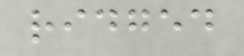ridged
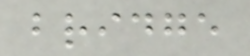bridge
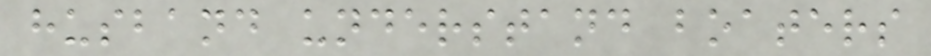husband understand boaters
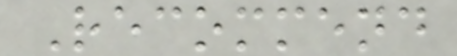Recommend
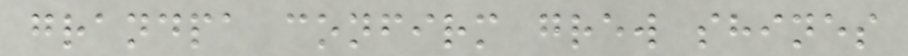grandpa confirm grew shines
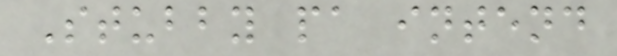Stubby pa intend
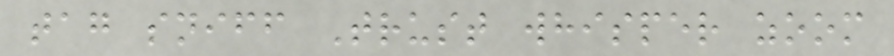tag sniff Trust whisper zoom
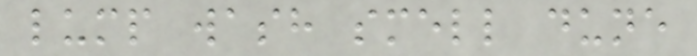lump wash smell dune
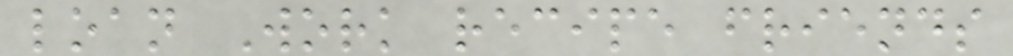loan Work recipe friends
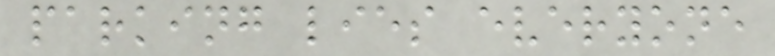parking lies everyone
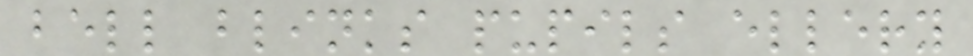bell blinks pupils ellery
